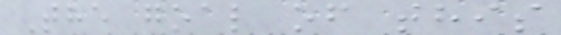The goal of this
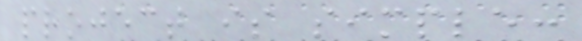project is simple:
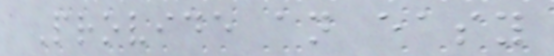Provide an easy
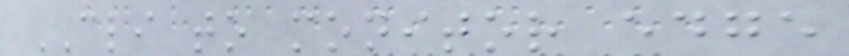CLI to monitor edge
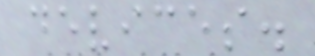devices.
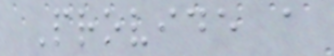Provide a
